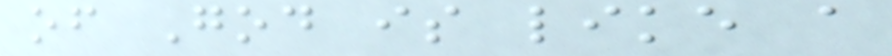of God is like a
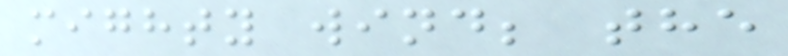mighty wind; the
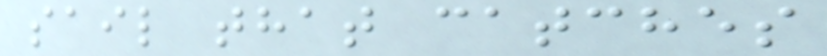sail that catches
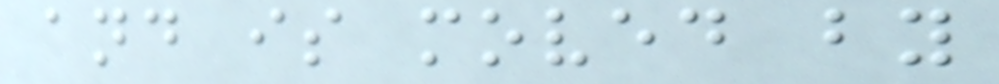and is moved by
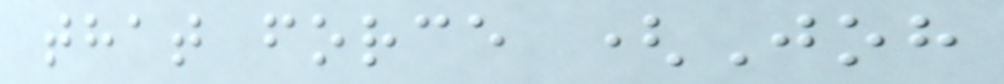that force (Joh
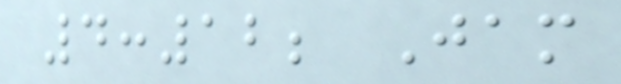4:12; Jam
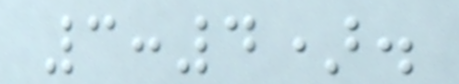3:4).
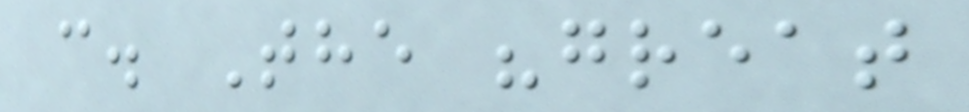c. The "great
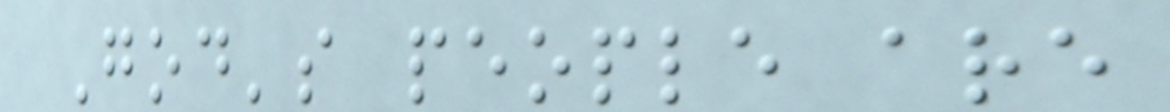God's people are
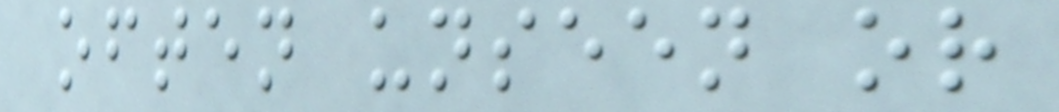often unseen or
